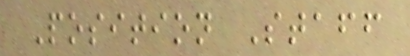Position Staff
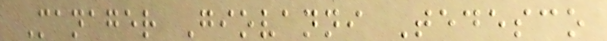Manager Giovanni Tedesco
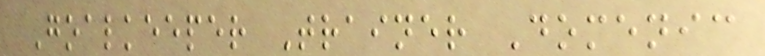Goalkeeper Trainer Domenic
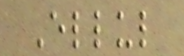Ellul
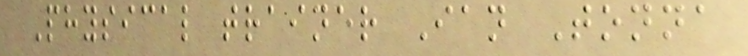Physical trainer Ian Tonna
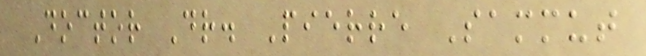Doctor Dr. Pierre Sammut
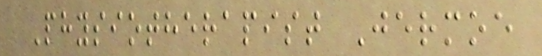Physiotherapist Jermoe
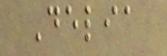Delia
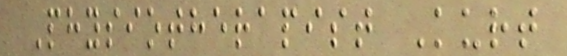Physiotherapist Kurt
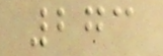273
